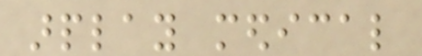arplay medical
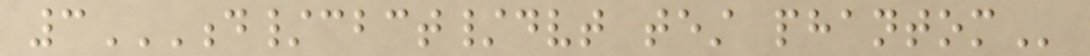3D/CBCT/DVT TEST PHANTOM
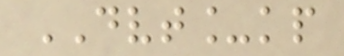DVT_kp
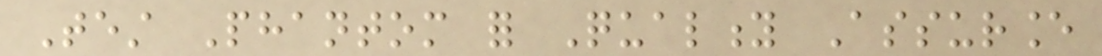Test Phantom for Quality Assurance
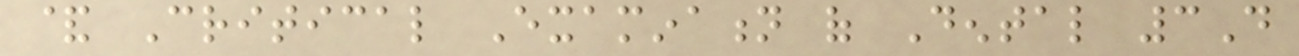& Critical Examination of Dental 3D
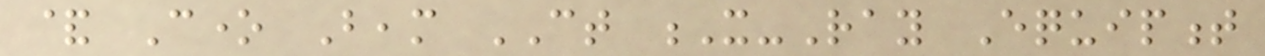& Cone Beam CT X-Ray Equipment
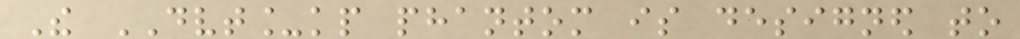The DVT_kp phantom is designed to
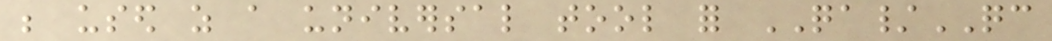be used as a universal tool for QA/QC
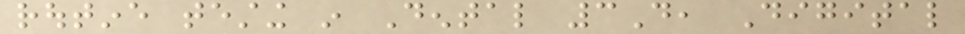routine testing in Dental 3D, Digital
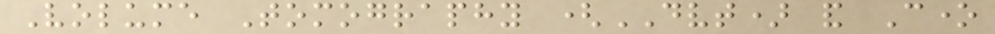Volume Tomography (DVT) and Cone
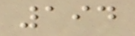194
